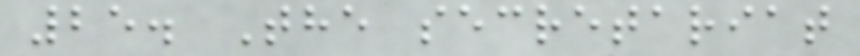25. The secretariat
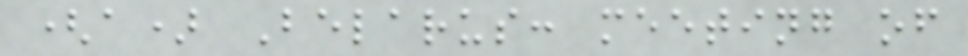(a) Belarus: meeting of
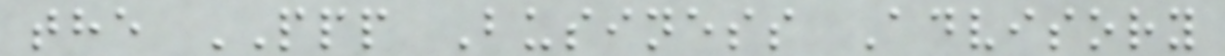the PPP Business Advisory
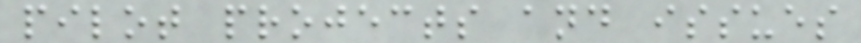pilot projects and issues
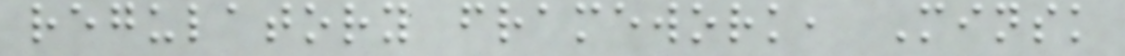regulatory framework, Minsk
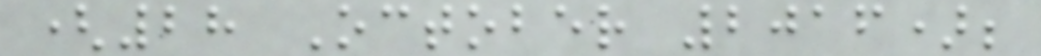(28 October 2016);
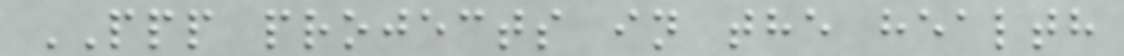PPP projects in the health
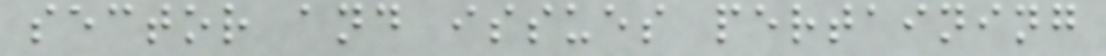sector and issues pertaining
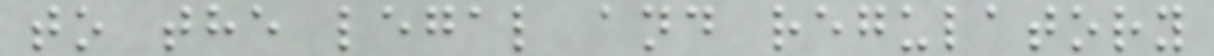to the legal and regulatory
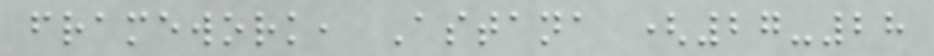framework, Astana (27-28
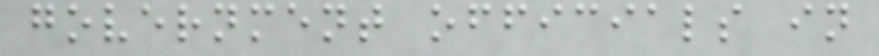government officials in
